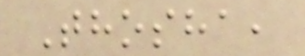Thosha,
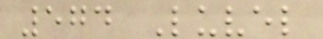574 Luvel
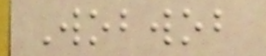Wobwob
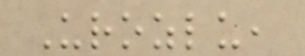Urozlu,
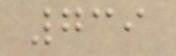739
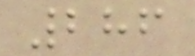286
